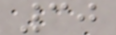30
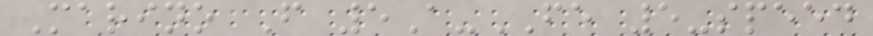Marino F 5A-FE 5-speed
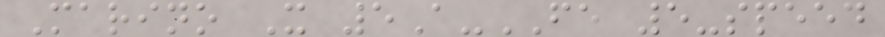Marino X 5A-FE 5-speed
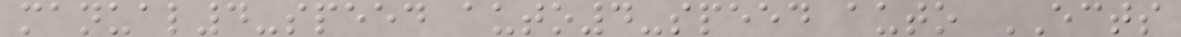manual4-speed auto4-speed auto ECTS
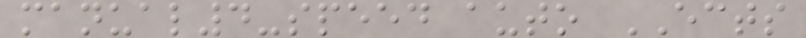manual4-speed auto ECTS
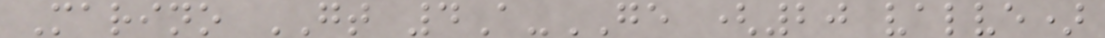Marino GT 4A-GE (20 valve)
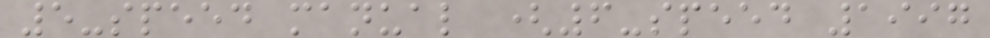5-speed manual (6-speed 1997
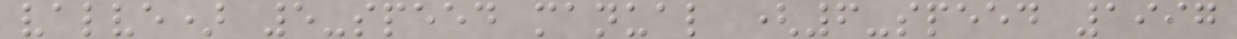valve) 5-speed manual (6-speed 1997
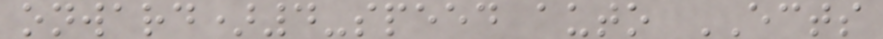onward)4-speed auto ECTS
